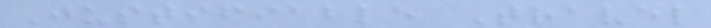Justifiable Travel
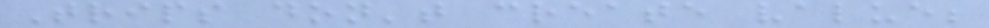Trips don't create value;
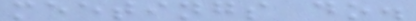meetings do.
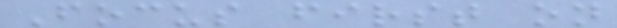Focus first on
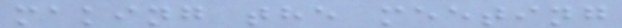making the meeting
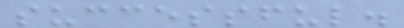successful.
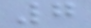7
